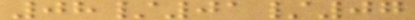08/01/07
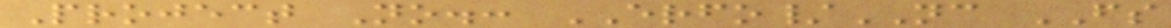Project No.: ERFO/NC FS
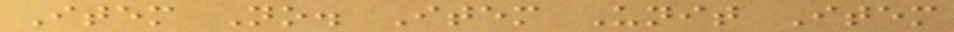Item No. Item Unit Item
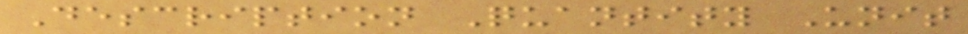Description Quantity Unit
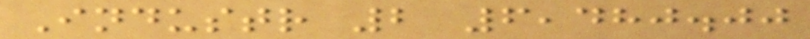Industr 2 6,480.00
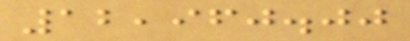12,960.00
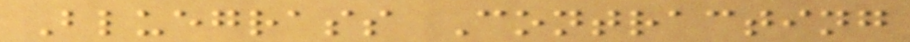Bluegrass Contracting
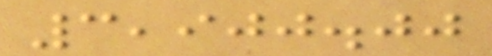3,900.00
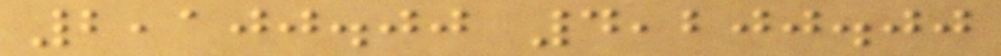2,100.00 4,200.00
